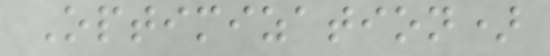Optimization)
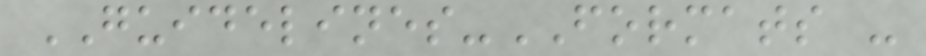GUIDELINES-FORMATS -
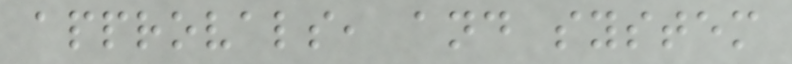approvals, and system
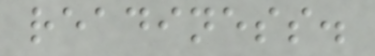readiness.
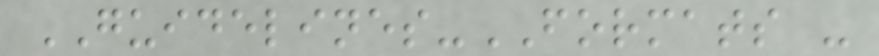GUIDELINES-FORMATS -
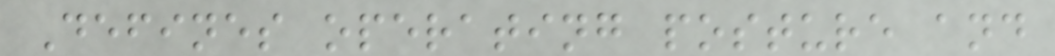Defines operating posture and
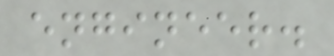engineer.
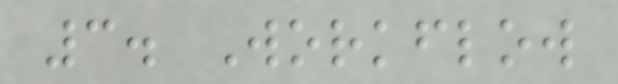3. Workflow
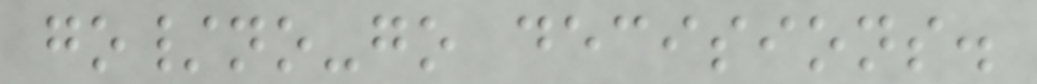go/no-go decisions.
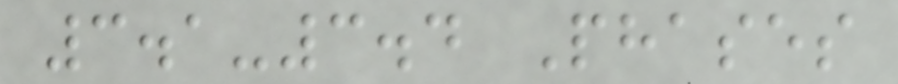3.1-3.4 Phases
